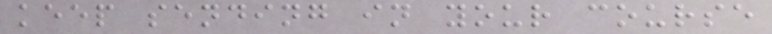keep sending in your course
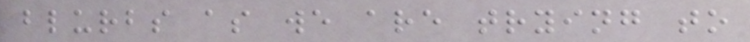blurbs as we are trying to
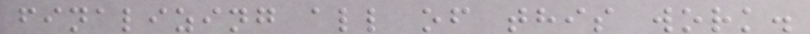finalizing all of this work.
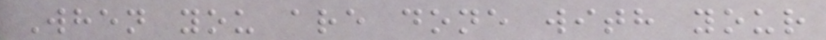When you are done with your
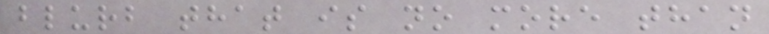blurb that is no more than
